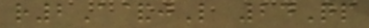r2A&jL 24Qp
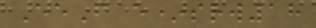EeF e*srw18
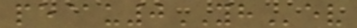pe@u0YHev
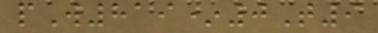pW819*0T9
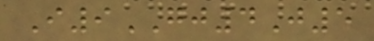I9GJ4J5
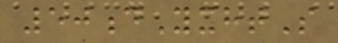50dYxhtS
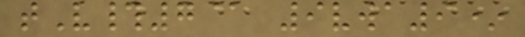tV#7@ 9vwa9*
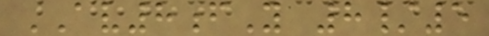AV8fY 8/5
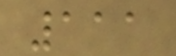111
